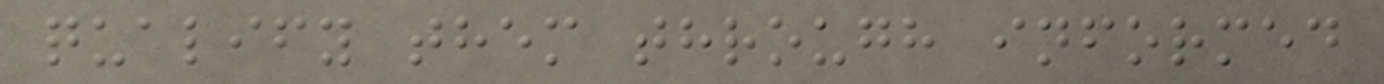qualify them through informed
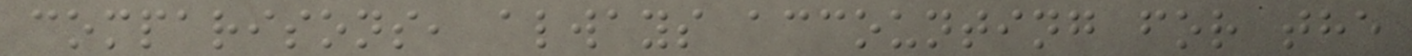comparisons, always accounting for the
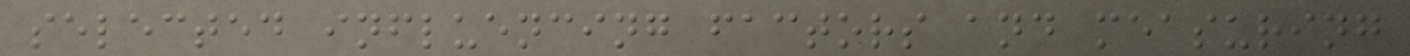selected influencing factors and measuring
